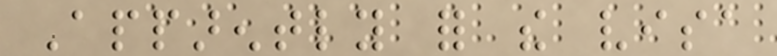Apparently for the visa
